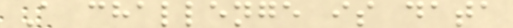A challenge is data
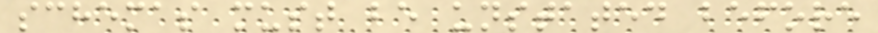schemas must be unstated before
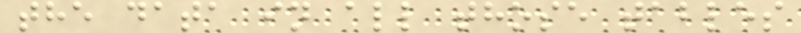the data in all those tables
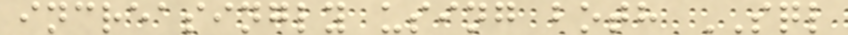increasingly using both SQL
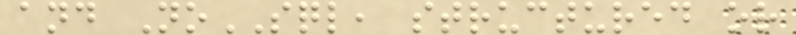and NoSQL, structured or
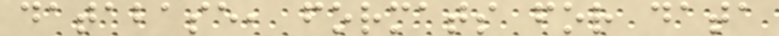database, formats for data
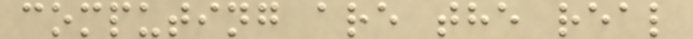computing are the real
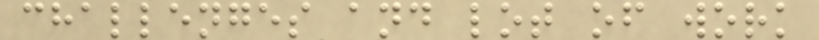challenges and lot of work
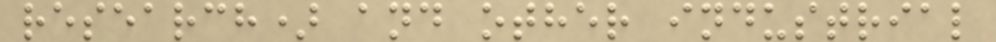research) and other industrial
